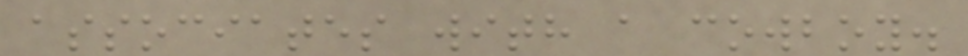associates with a cowboy.
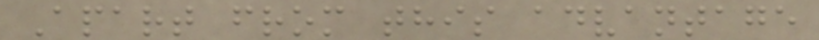Apart from this advantage
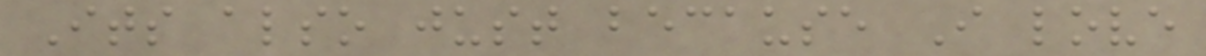Its also just because I love
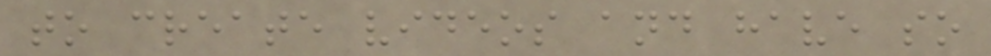to create videos and have so
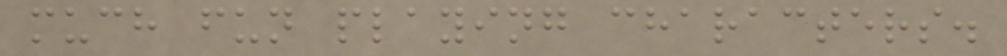much fun playing characters.
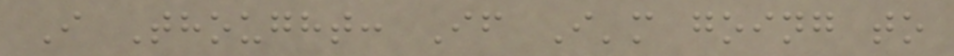I Thought: If I'm going to
